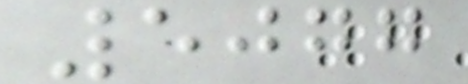5077
